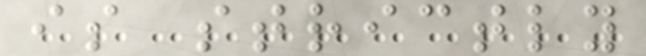is strictly
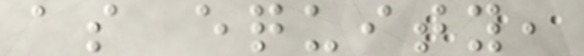as equity,
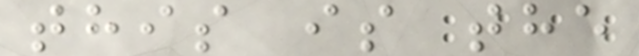this is the
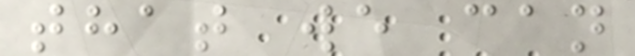that we can
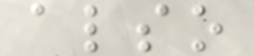also
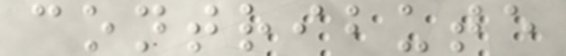contribute
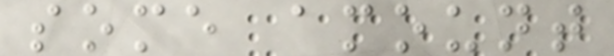some amount
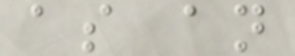as an
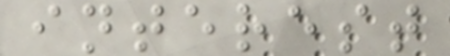interest
